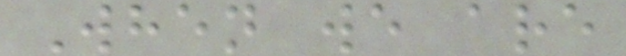When we are
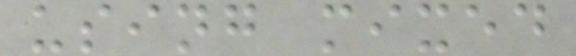using mixed
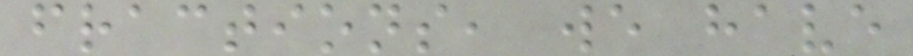fractions, we have
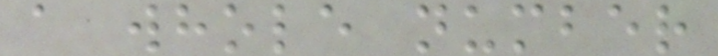a whole number
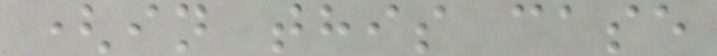(in this case
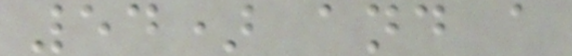54) and a
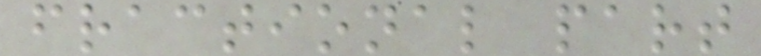fractional part
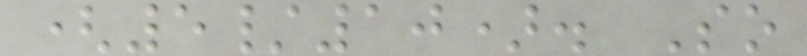(5/10). So
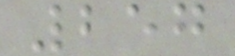257
